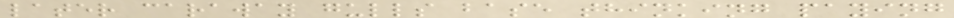later caraway gulls base thinking paying
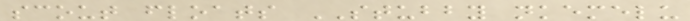scout floats STUBBY nkemelu
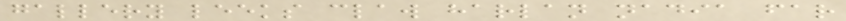gallery leeks claw harlan nadia far
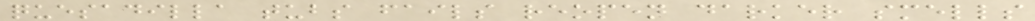quesadilla tubs fails reopen darker smells
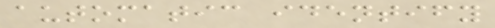automatic identify
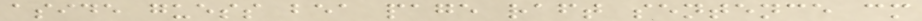aside guess bea page raft sentence cm
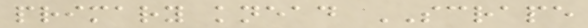primary knead SCRAPE
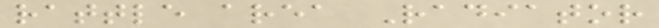rattle area Radiator
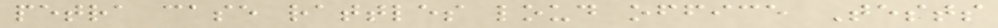petra case rattles loud office Tests
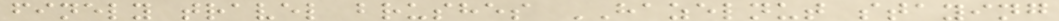finely travel brushes HAZELNUT staying
